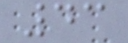43
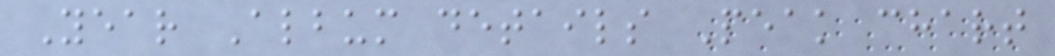Year Album details Peak chart
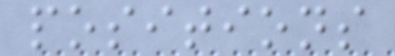positions
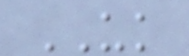UK
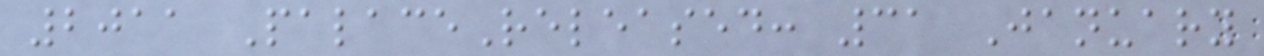2011 PalaceReleased: 31 January
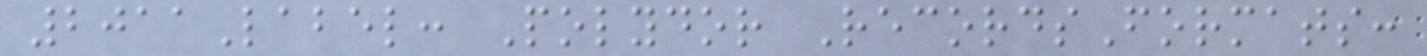2011Label: Polydor RecordsFormats:
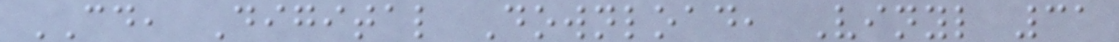CD, Digital Download, Vinyl 31
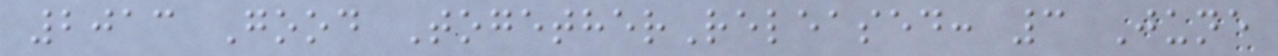2013 Good TogetherReleased: 3 June
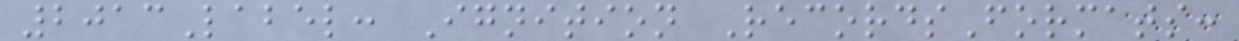2013Label: Ignition RecordsFormats:
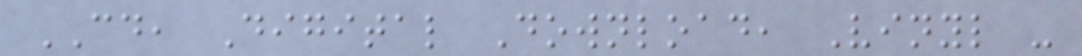CD, Digital Download, Vinyl -
